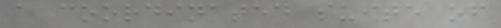a coordinated suite of
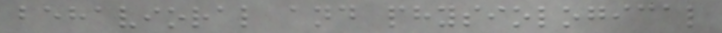behavioral and physiological
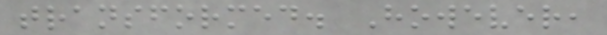transformed. However,
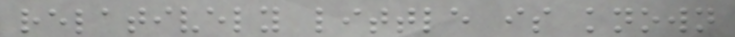relatively little is known
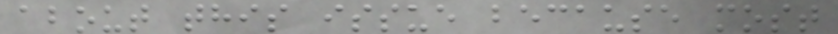about this issue because most
